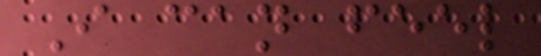I can feel
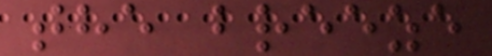the breeze
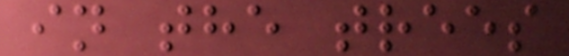in the trees
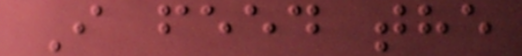I feed the
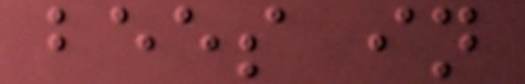bees in
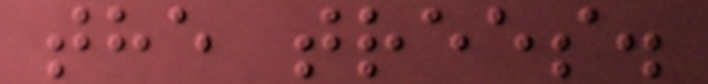the trees.
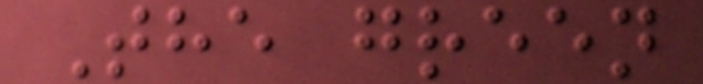The green
